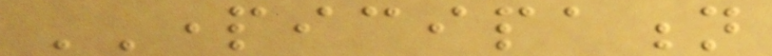PARTICIPATION
